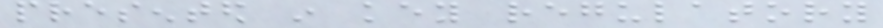presented in key regulatory
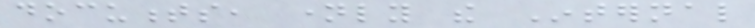documents, namely the Internal
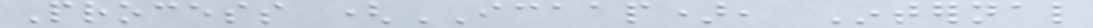Process (ICAAP), Internal
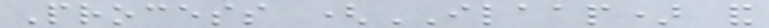Process (ILAAP) and
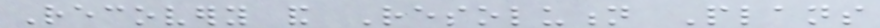Recovery and Resolution Plans
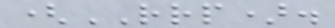(RRP).
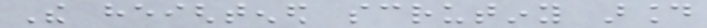The heightened scrutiny around
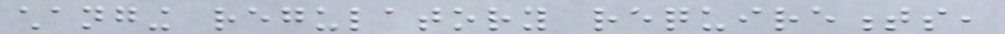changing regulatory requirements,
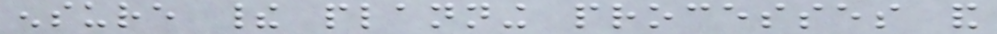ensure their planning processes and
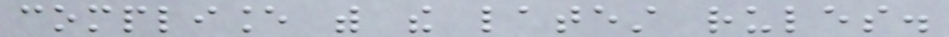compliance with the latest rules.
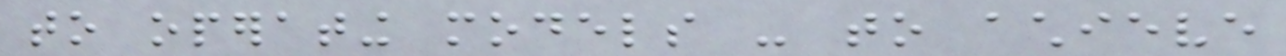to operating models - to achieve
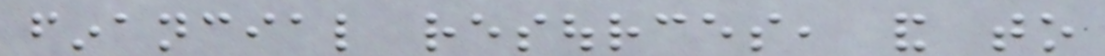financial resources, and to
